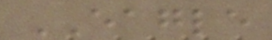EAGLE
